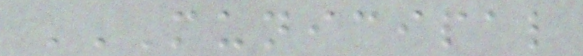MUNICIPAL
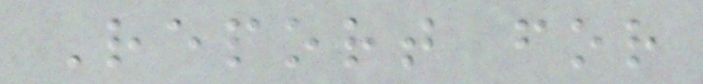Report for
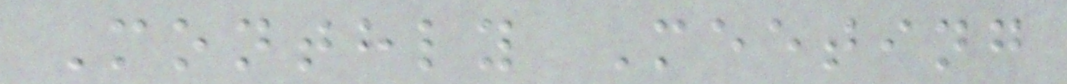Monthly Meeting
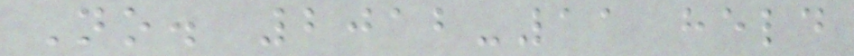No. 2012-11 held
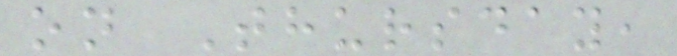on Thursday,
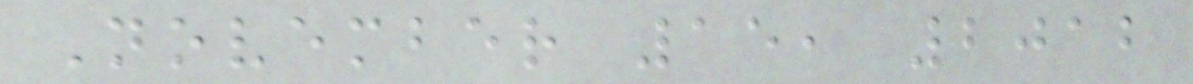November 15, 2012
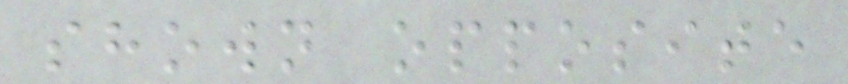shown opposite
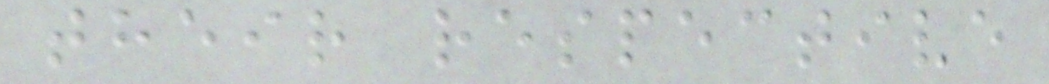their respective
